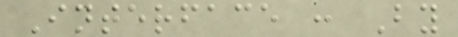Interface : By
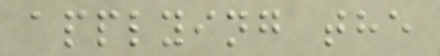applying the
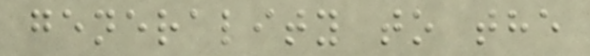generality to the
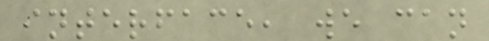interface, we can
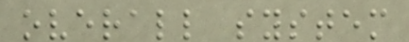overall system
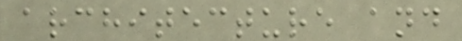architecture and
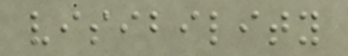visibility
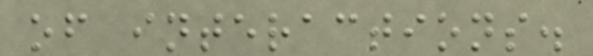of interactions.
